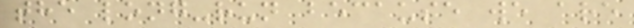the long-run because we are
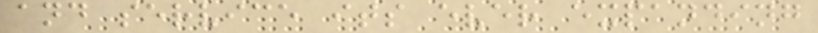and service its ever expanding
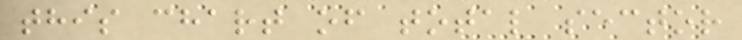this chart of total sector
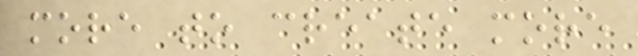more to create more
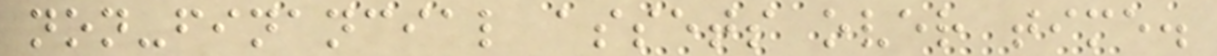non-financial assets over time.
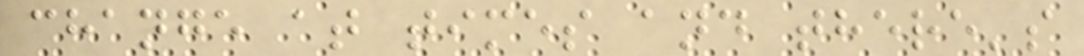change at times and there's
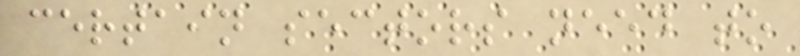certain sectors need to
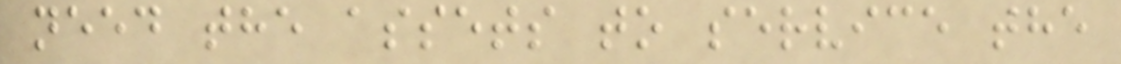need the assets to service the
